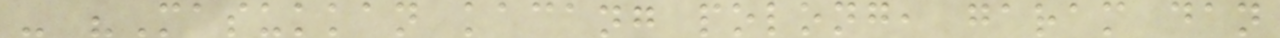- "Masukkan kacang polong, garam dan
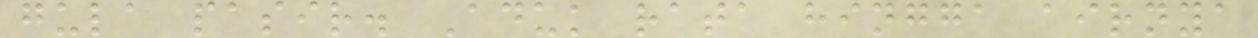gula pasir. Aduk rata hingga airnya
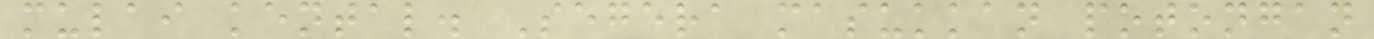mulai kental. Segera masukkan potongan
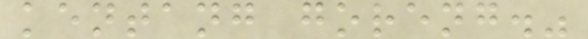kentang goreng."
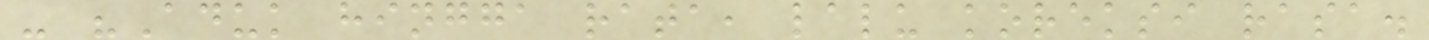- "Aduk hingga rata, lalu koreksi rasa.
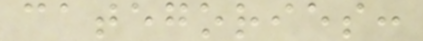categories:
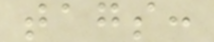tags:
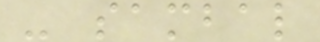- sambal
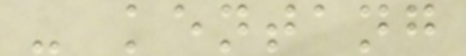- kentang
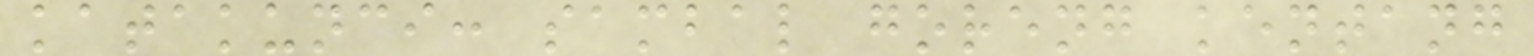katakunci: sambal goreng kentang
